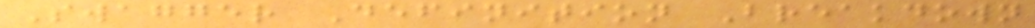Swagger Definition Breakdown
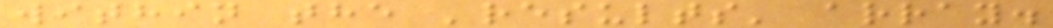within the 'results' array.
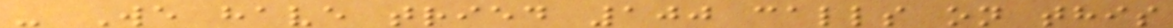- We have tried 100 calls on this
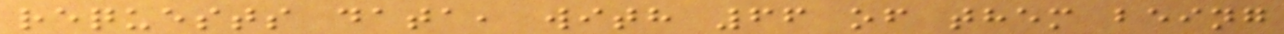requests data, with 66 of them being
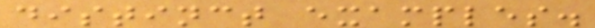distinct examples.
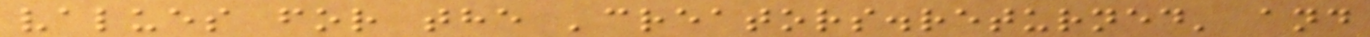values for the 'creators.returned' and
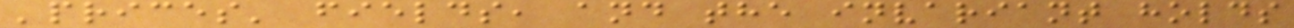'prices' fields, and the invariant holds
